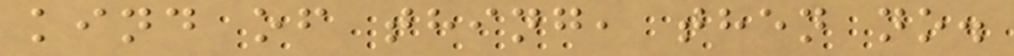kind of thing, then no.
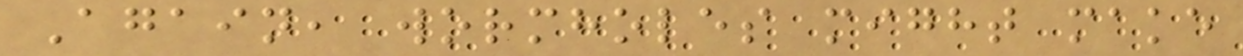Again, wormholes might make
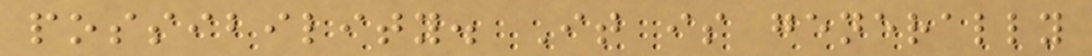possibility. It is generally
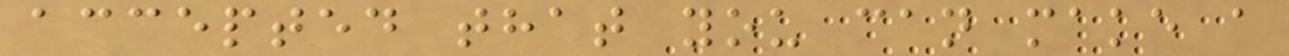accepted that you can make a
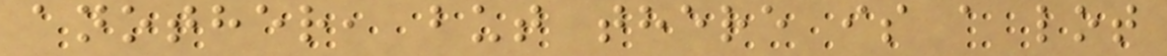another, but there is a lot
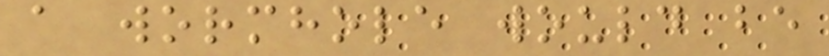a wormhole would be
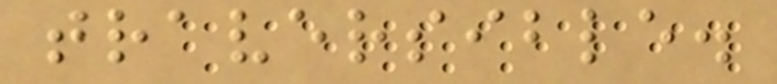traversible.
